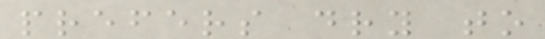prefers dry to
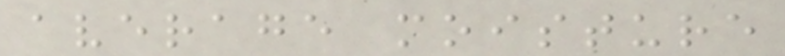average moisture
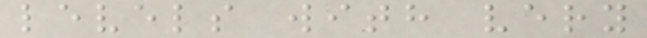levels with very
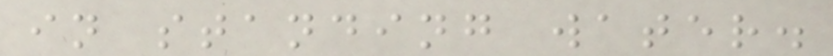in standing water.
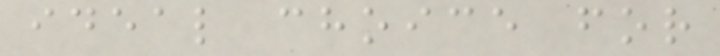ideal choice for
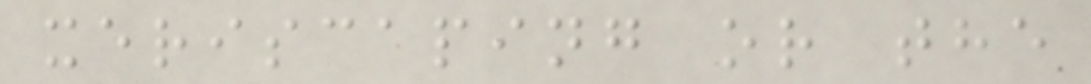xeriscaping or the
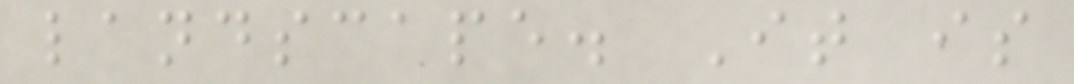landscape. It is
